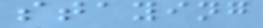staying
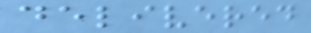delivered
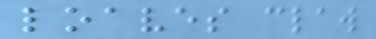loaves claw
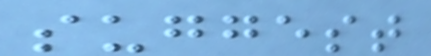suggest
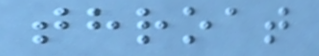throat
